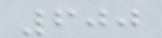600
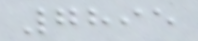7895
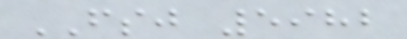FSJ 5982
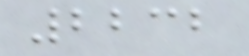2232
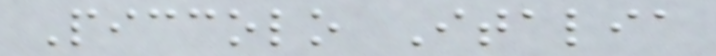Piccolo Italia
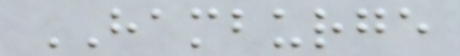HAMBURGE
